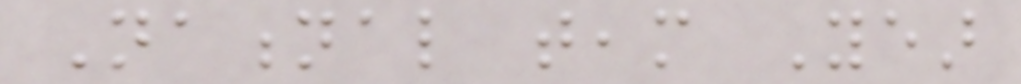National team Year
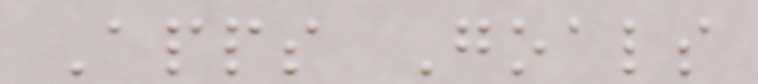Apps Goals
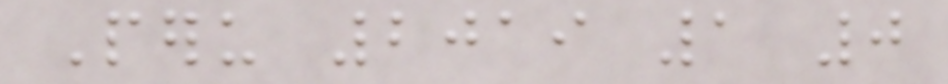Peru 2019 1 0
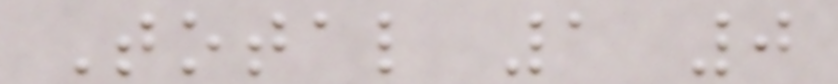Total 1 0
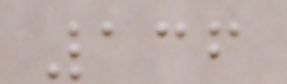136
